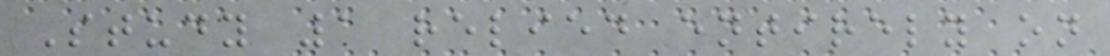Study 1 relied entirely on
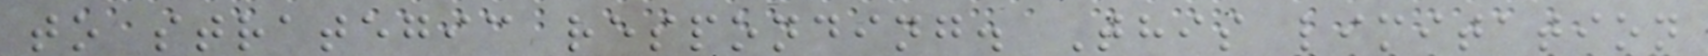to strategic responding. This limitation
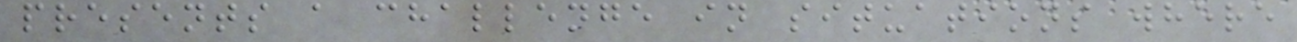presents a challenge in situations where
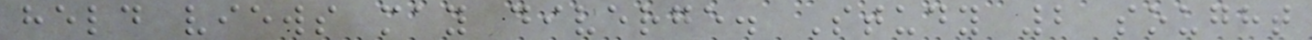held views may diverge. Study 2 sought
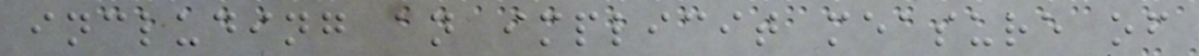including an implicit measure of
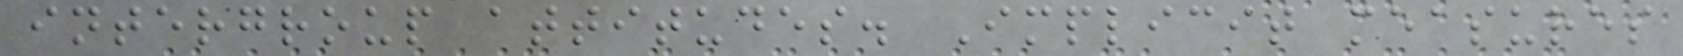intergroup attitudes. Implicit measures
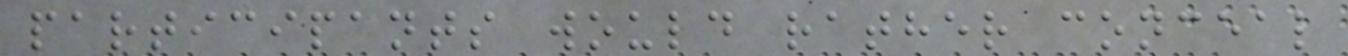participants would rather conceal
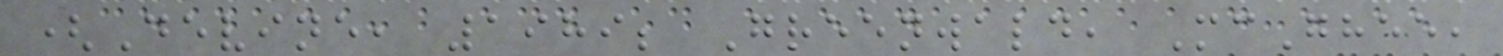(Devine, 1989; Greenwald, McGhee,
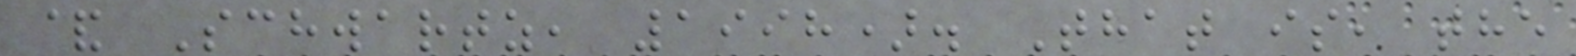& Schwartz, 1998). That is, the
